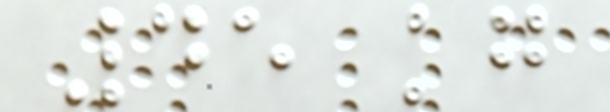45 kg
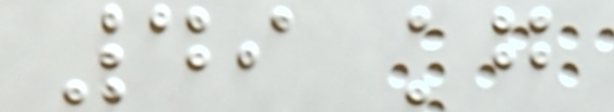49 kg
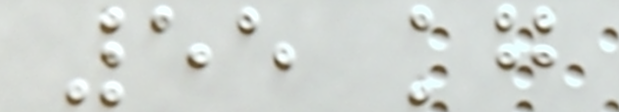55 kg
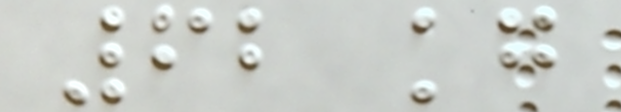62 kg
